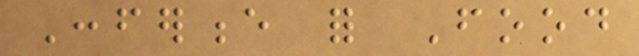Conference for Food
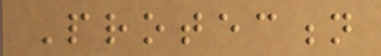Protection
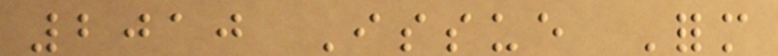2010 Issue Form
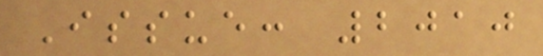Issue: 2010
